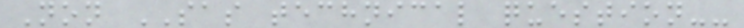Non SAS technical question--
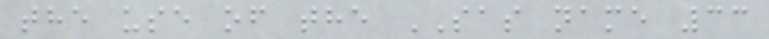the use of the SAS name 33
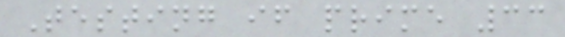Testing if prime 33
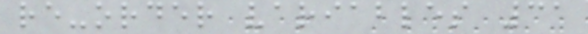re-order variables 31
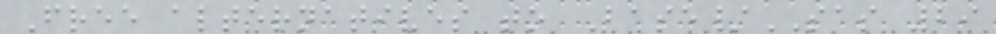Free alternatives to Base/SAS 29
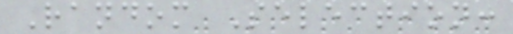Random Selection:
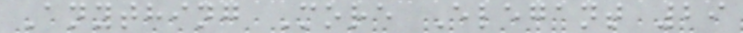Anything More Elegant 29
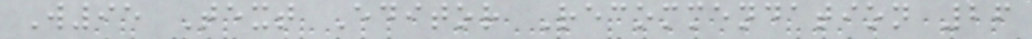W95 Text Editor Recommendation 26
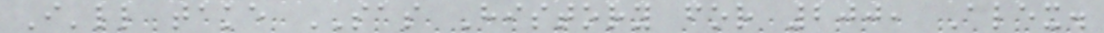I'll take SAS History for 200, Alex.
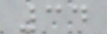34
